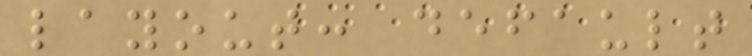layout: default
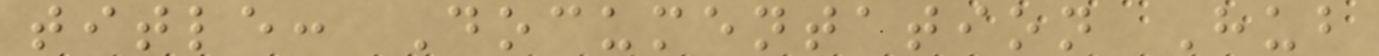title: Documentation Hub
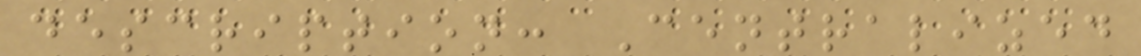description: Centralized
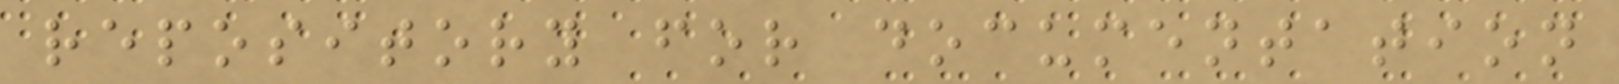repository for documentation
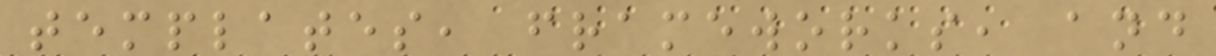templates, frameworks, and
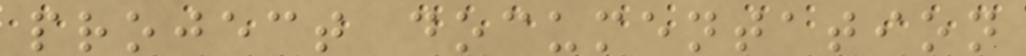project documentation
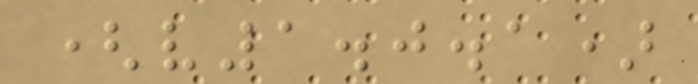(v1.0.1)
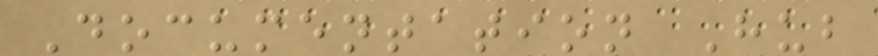Documentation Hub
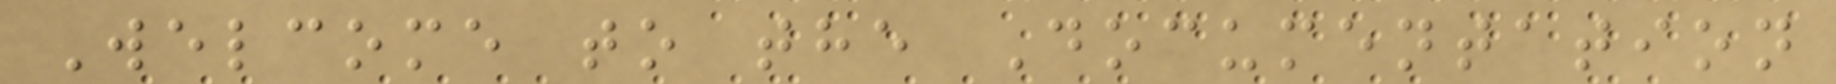Welcome to the Documentation
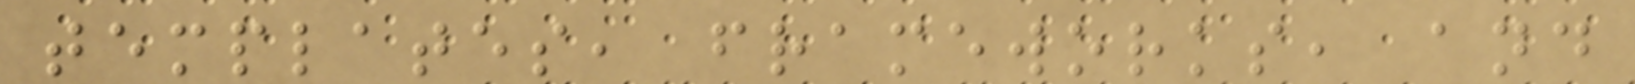templates, frameworks, and
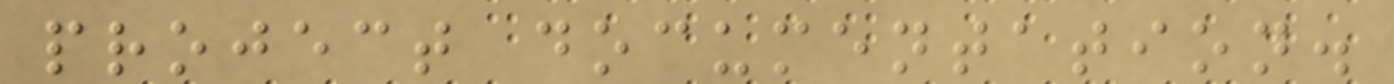project documentation.
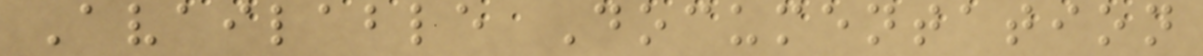Available Documentation
